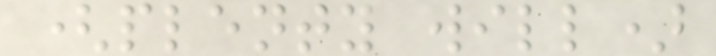(plenty will)
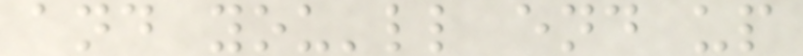and you'll end up
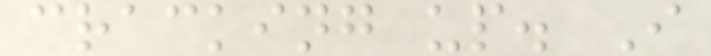cracking up. I
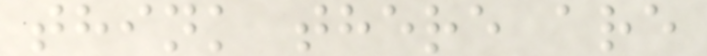think there are
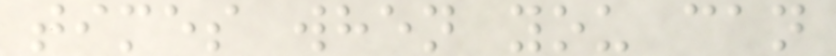times when you can
